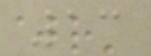13
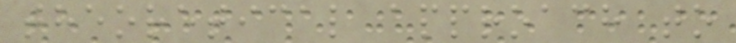theoretical approach to
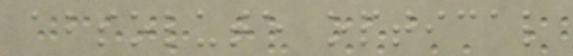absolute optical
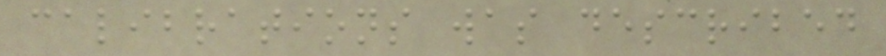calibrations was described
